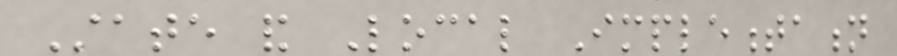State and Local Implementation
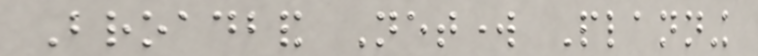Broadband Network Planning
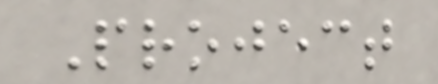Project
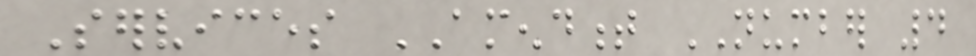Services AMENDMENT NUMBER 4
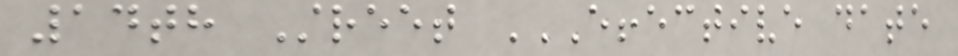14th Street EFFECTIVE DATE
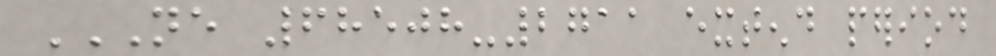NE 68508-2711 EXTEND PERIOD
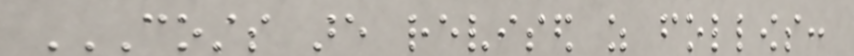COSTS ARE REVISED AS FOLLOWS:
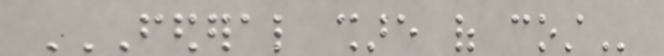FEDERAL SHARE OF COST
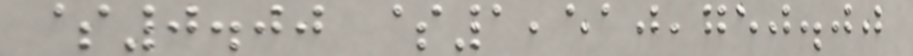$0.00 $1,510,750.00
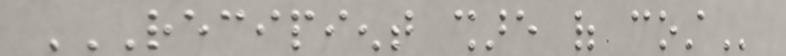RECIPIENT SHARE OF COST
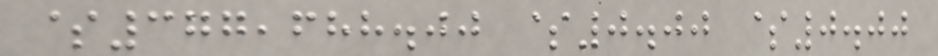$377,688.00 $0.00 $0.00
